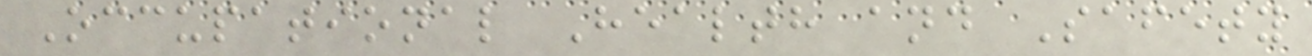Occupational Health and Safety
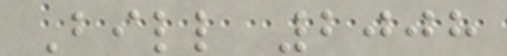Bill 2008
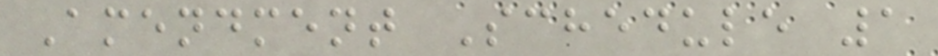Amendment Schedule 1
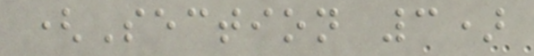(Section 3)
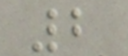2
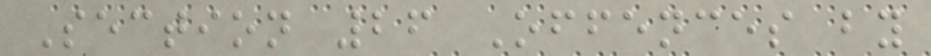Section 26 Offences by
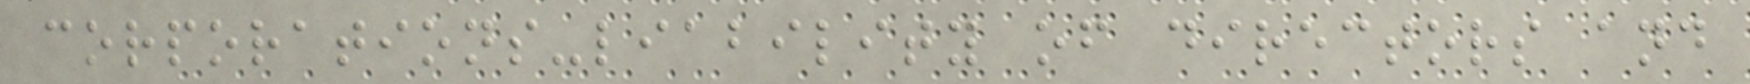corporations-liability of directors and
